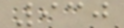930
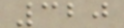320
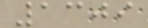1309
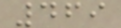469
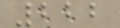222
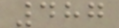487
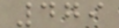479
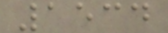1534
